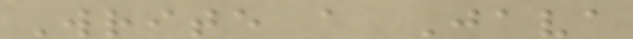Write a Java
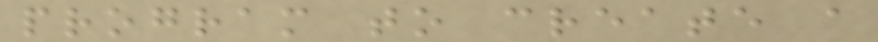program to create a
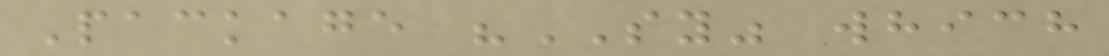Package "SY" which
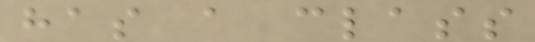has a class
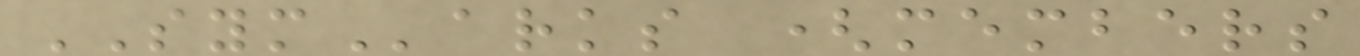SYMarks (members
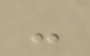-
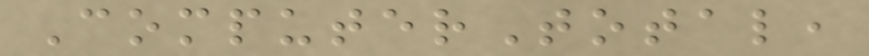ComputerTotal,
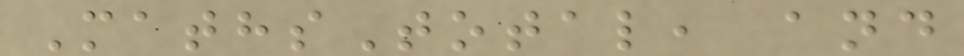MathsTotal, and
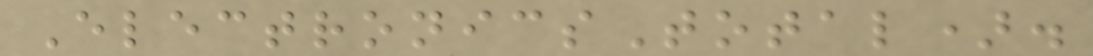ElectronicsTotal).
